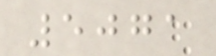5071
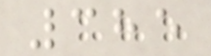385
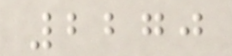2270
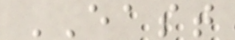EAST
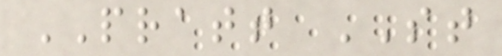PRATT ST
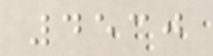4530
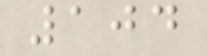104
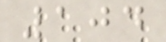104
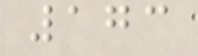173
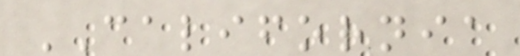CALIFORNIA
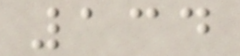134
